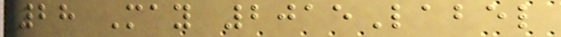28 May 2015Label
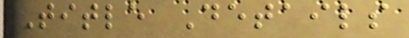Title Details
